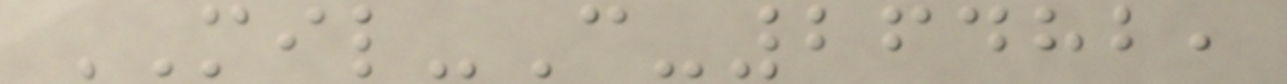MIL-C-26482,
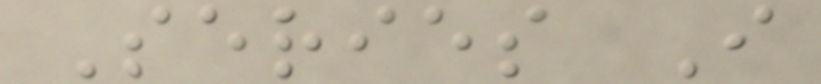Series I
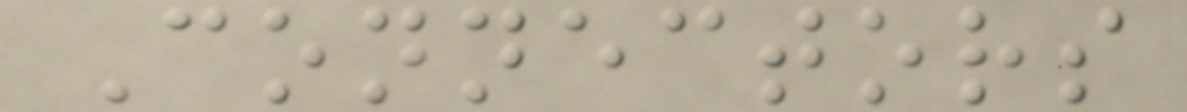Connectors
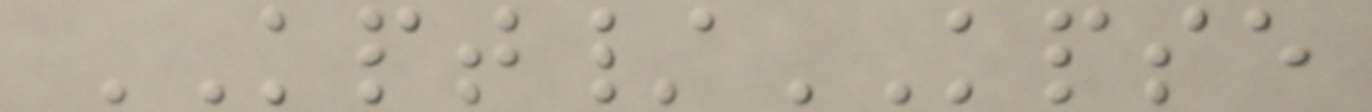KPT/KPSE
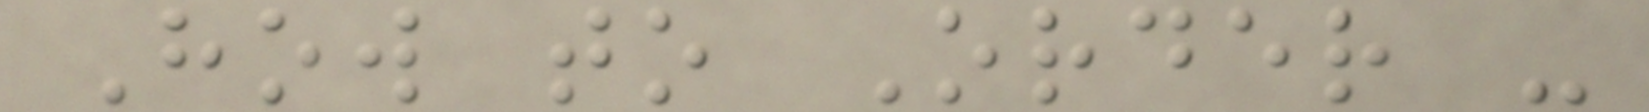How to Order -
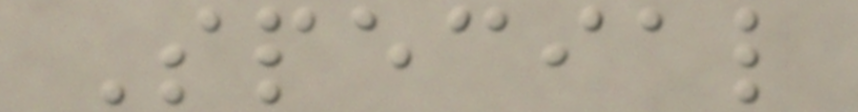Special
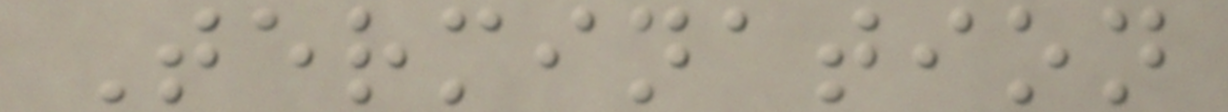Termination
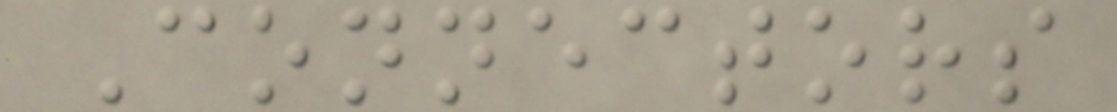Connectors
